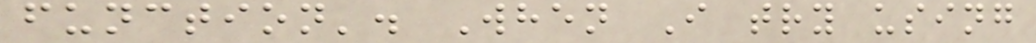function'. When I try using
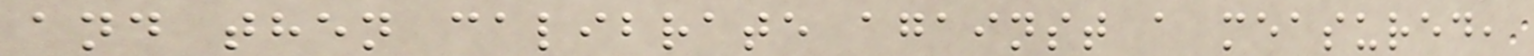and then calibrate against a measured,
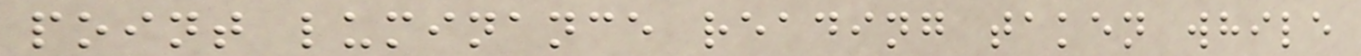point luminance reading taken while
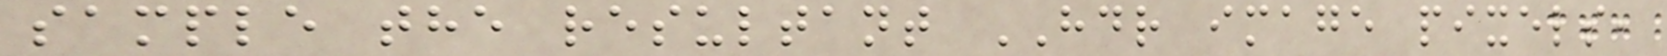sample the resultant HDR image pixels,
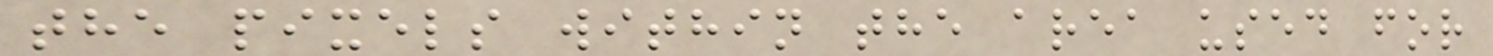the pixels within the area used for
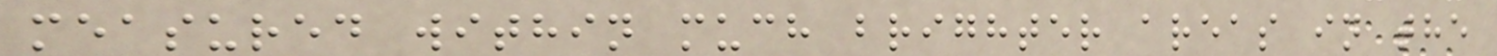measured within much brighter areas in the
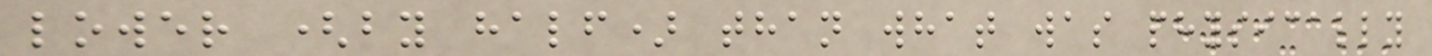lower (by half) than what was physically
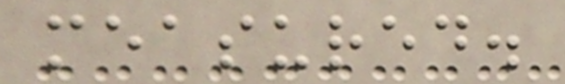measured.
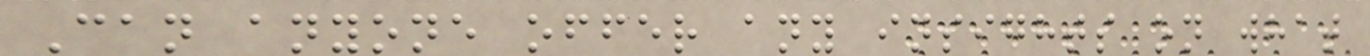Can anyone offer any insights on what
